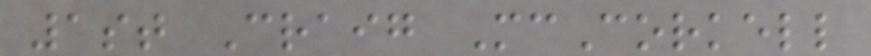1st Craig McCorkell
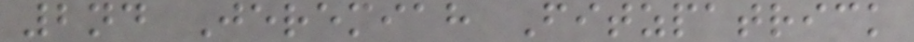2nd Jeremiah Fitzpatrick
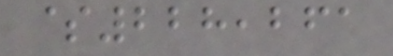$228,261
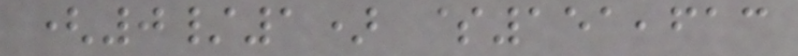(0/1) $151,613
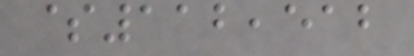$112,512
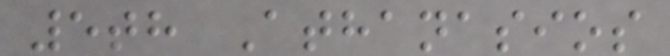5th Athanasios
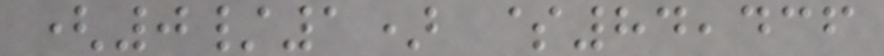(0/1) $84,436
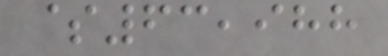$63,988
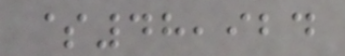$48,924
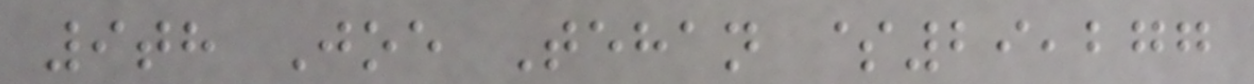9th Joe Tehan $29,277
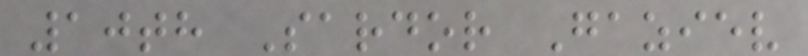10th Sardor Gaziev
